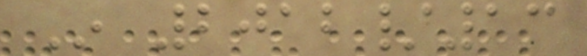In 2012/13
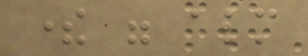there were almost
